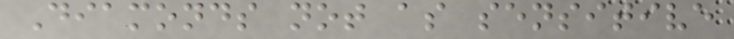Diamonds not as sensitive
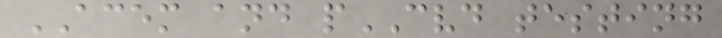ACEM and pCVD testing
